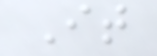It
